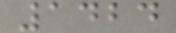1424
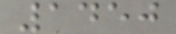1450
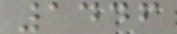1446
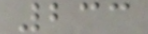233
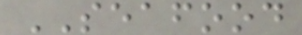SEAFOOD
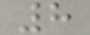8
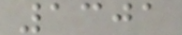1301
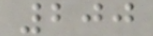200
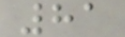81
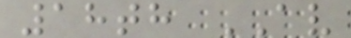18th AV
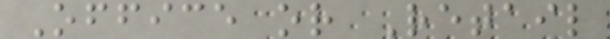Office or Retail
